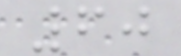60
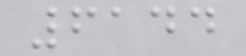6144
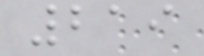219
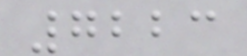7223
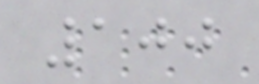100
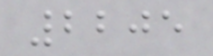2205
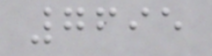7695
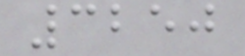3250
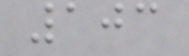103
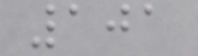101
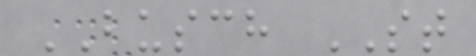BUSCH ST
